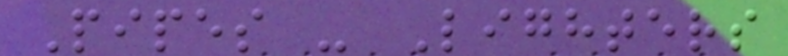Pipes - Lighters
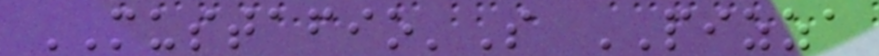MUSTAFIO'S PIZZA
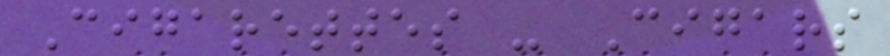Cigarettes - Cigars
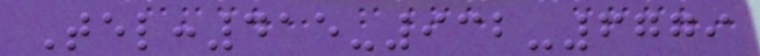Tel:415-932-6779
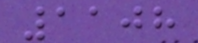1108
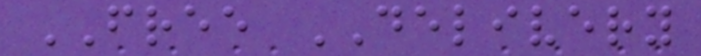FREE DELIVERY
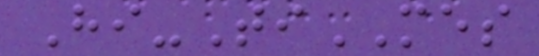Hi-TiMES
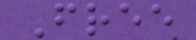Free
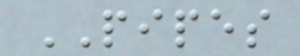PIPES
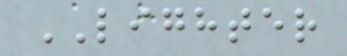LIGHTER
